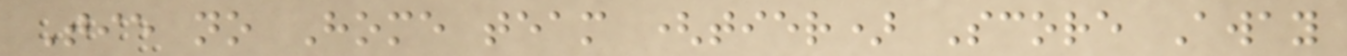Tie no Home team (tier) Score Away
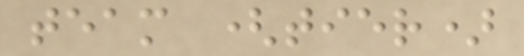team (tier)
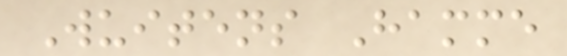Wuitens Hamme
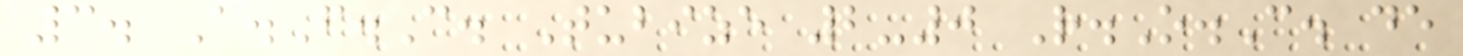3. A.F.C. Tubize 2-0 R.O.C. de
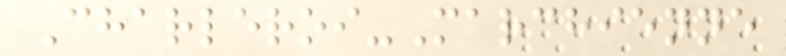Charleroi-Marchienne
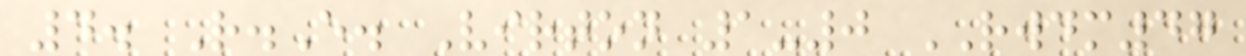4. R.E. Virton 1-0 RWDM47
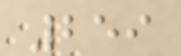259
